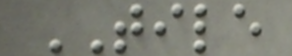TILE
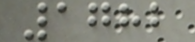1782
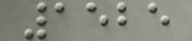1525
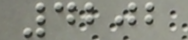4202
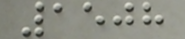1508
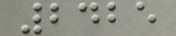2425
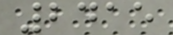2415
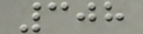308
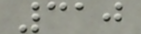310
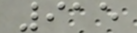915
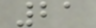21
